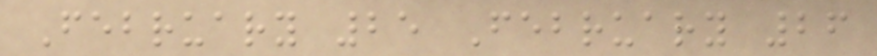February 25 February 26
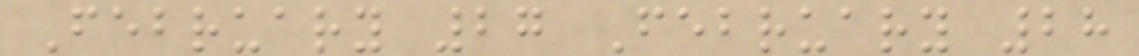February 27 February 28
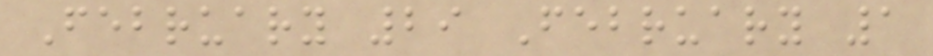February 29 February 1
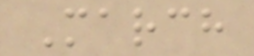March
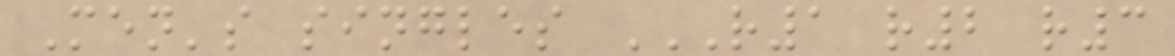Men's singles R1 R2 R3
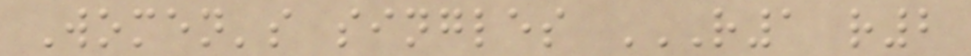Women's singles R1 R2
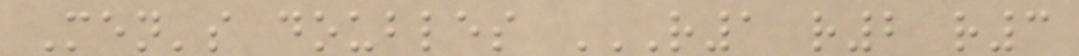Men's doubles R1 R2 R3
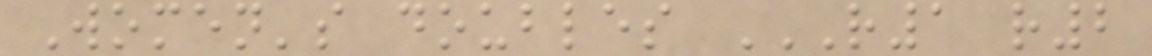Women's doubles R1 R2
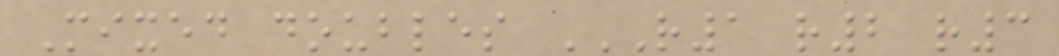Mixed doubles R1 R2 R3
